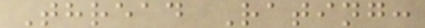Thread Rating:
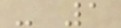- 1
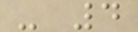- 4
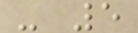- 5
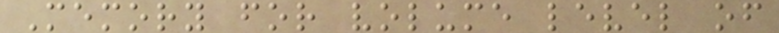Memory for volume level of
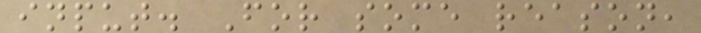input. For some reason,
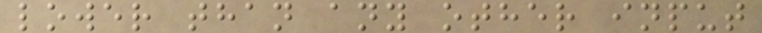lower than any other input
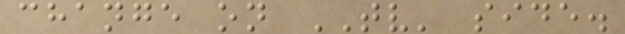change on TV' side.
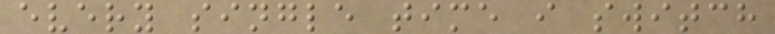every single time i switch
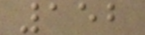152
